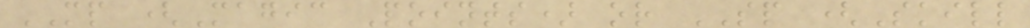MP (Magic Points) or SP (Skill
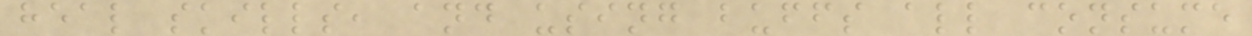heal skills, and using buffs all consume
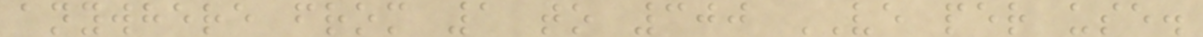anywhere from 1 to 300 VE per use.
